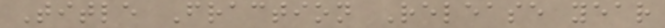Title Fraction Release year
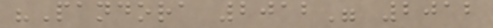"Pandora 2012" 2012
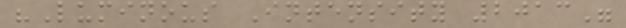"Luminous Intensity 2013"
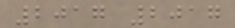2017 2017
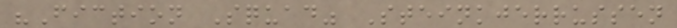"Fiction Squad" Steinkjerrussen
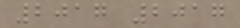2017 2017
